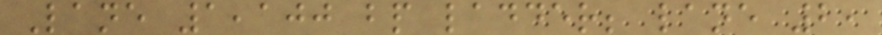Lane 1,100 bp ladder; lane 2,
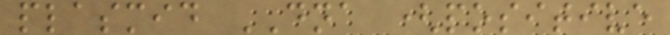plasmid DNA (positive
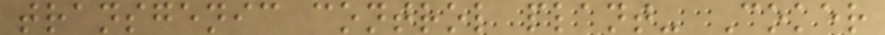transgenic control plant- Coker
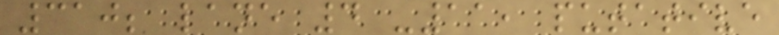310; lane 4 -11, putative
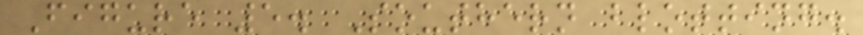Figure 5. Southern blotting.
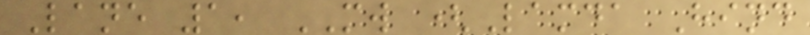Lane 1, MW (Lamda Hind
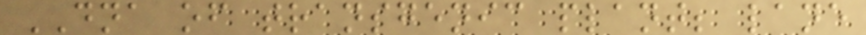DNA of transgenic plant; lane
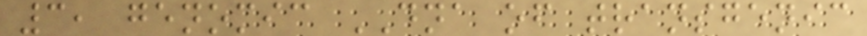3, genomic DNA of transgenic
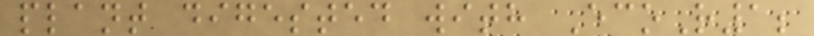plant digested with EcoR1;
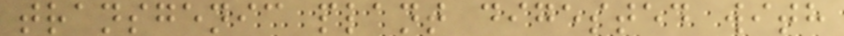transgenic plant digested with
